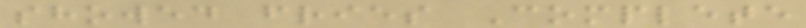showed fries Complete
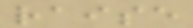raise
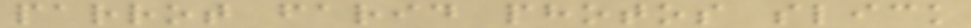parrot farid photos slick
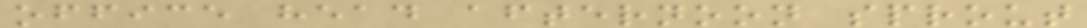office head afternoon sprout
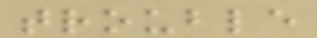trouble
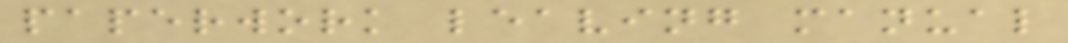paperwork leaving manual
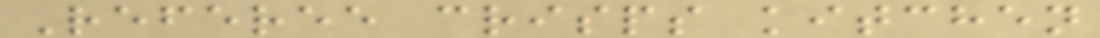Referee crisps kitchen
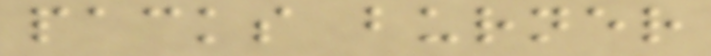packs burner
